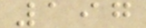197
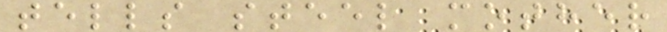tells steel mother
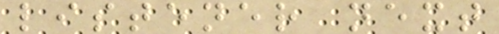listener next
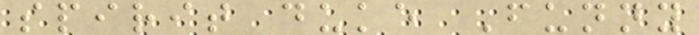spirit duke Funny
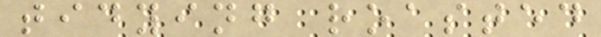tidying roasted
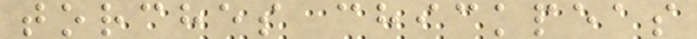torches chickpeas
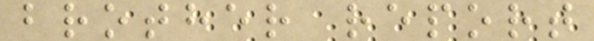brother report
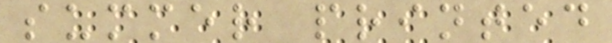summer printed
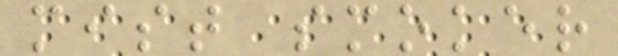mist smoker
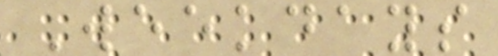Weekdays
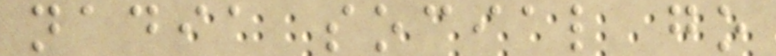nadia social go
